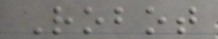Robot
